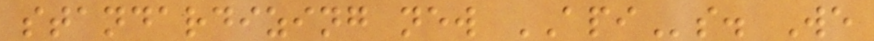standardizing new APIs. We
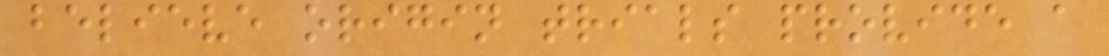believe origin trials provide a
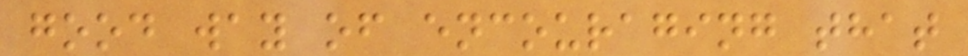good way of encouraging that
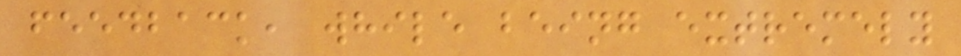feedback, while being extremely
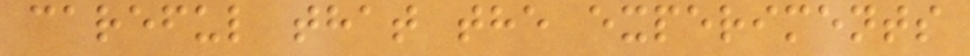careful that the experiments
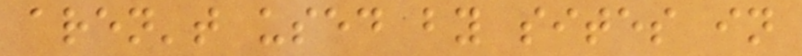aren't used by sites in
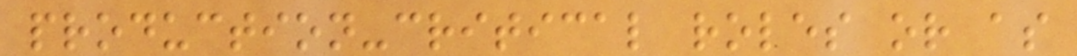production-critical roles or as
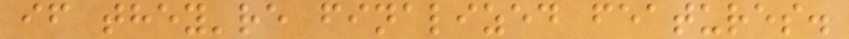if they're finalized features.
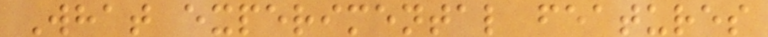What experimental features
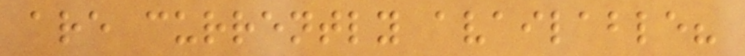are currently available?
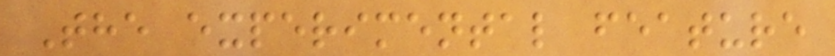The experimental feature
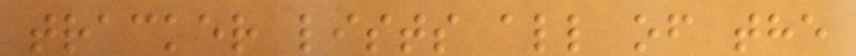tracker lists all of the
